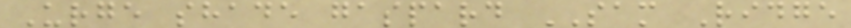Urge shade gaspard SAM Ridge
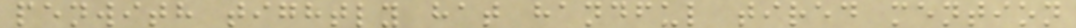penwith tightly hat handful tired mention
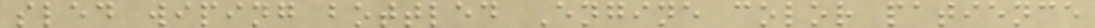sled wiping bottled Engine color patience
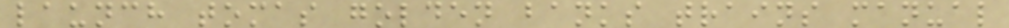launch tomas golden banks trains manual
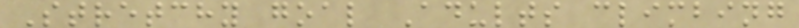Stretchy goal Adults climbing
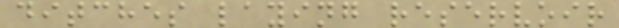ditches laying reservoir
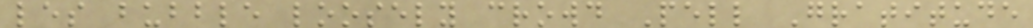les bubble loosely crowd Pell Gratitude
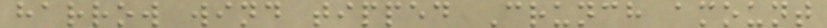harrow wind tipped Crunch amount
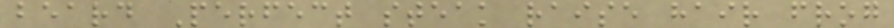beard Perfect steak raise hair frog
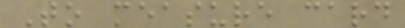To measure card
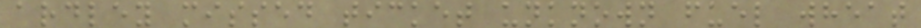ardley missed ticket unknown fuel wheat
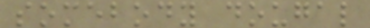somebody dougal
